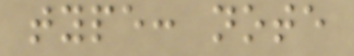type: note
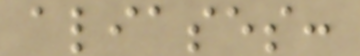aliases:
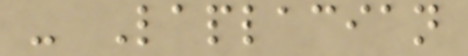- Laplacian
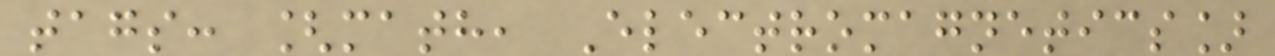tags: [math, Electromagnetics]
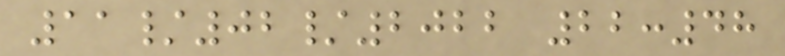11/02/2022 22:48
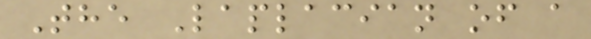The Laplacian of a
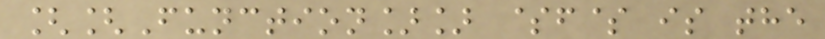[[Function]] $f$ is the
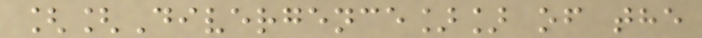[[Divergence]] of the
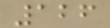126
